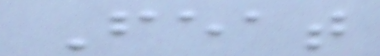Feat
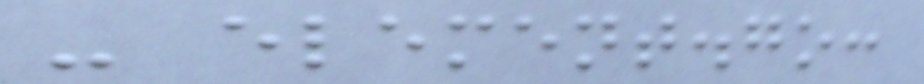- element.go:
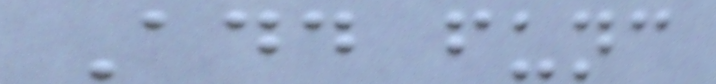Add func
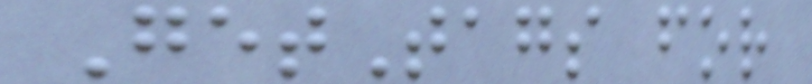GetTags for
